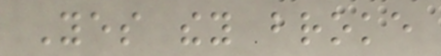Yes they broke
